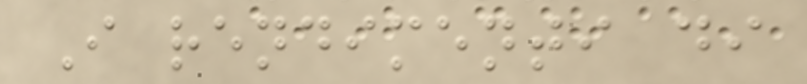I rendimenti di
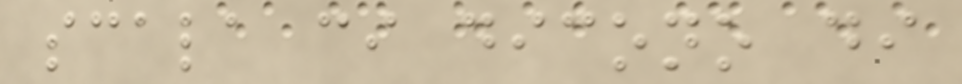scala ci dicono di
